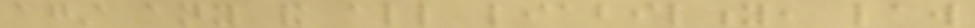against any and all liability, law
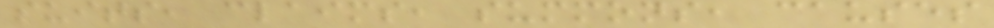suits, claims, summons, causes
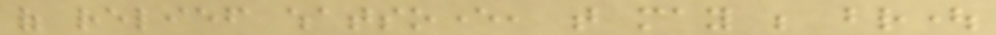of relief whatsoever, that may be brought
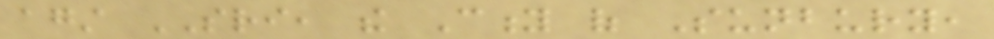against SRI, the City of Sunbury,
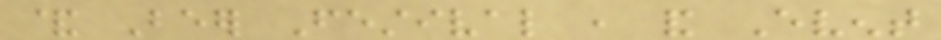& Beer Festival , and Event
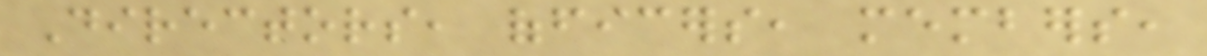Directors, officers, members,
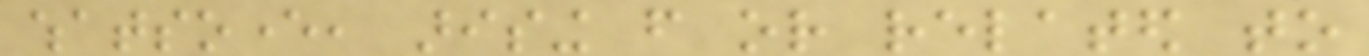whatsoever, arising from or related to
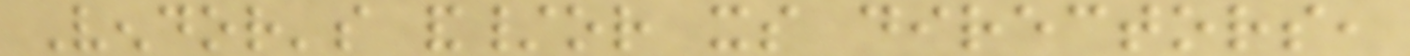Vendor's and/or its directors,
